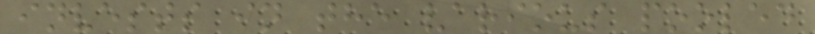invests in the various pooled
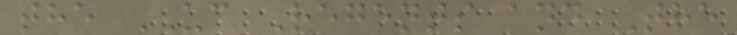the UC Regents and The
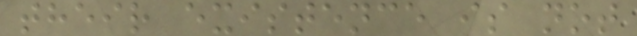their existence is not
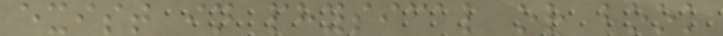exist in physical or book
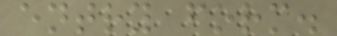entry form.
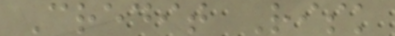Credit Risk
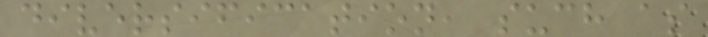diversification, such as
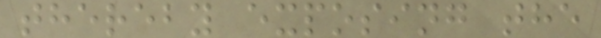thereby exposing the
